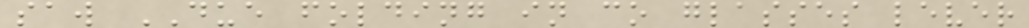saw DUE folding in co glasses lever
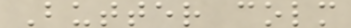Butter colm
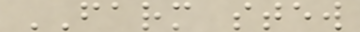FARM stew
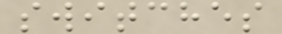switches
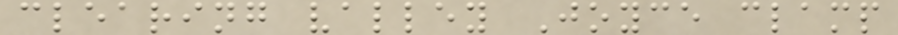clearing valley Joyce clamp
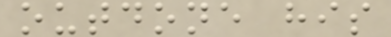outdone his
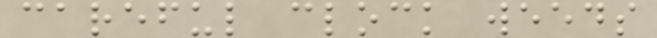careful clock weeds
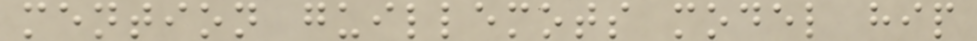mention guillemots model hip
